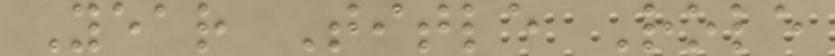Year Title Role
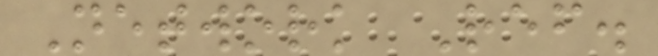Network Ref.
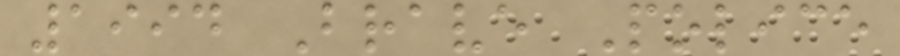1994 Brave Police
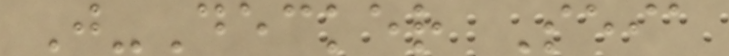J-Decker Seia
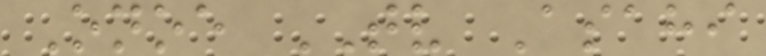Onoe TV Asahi
